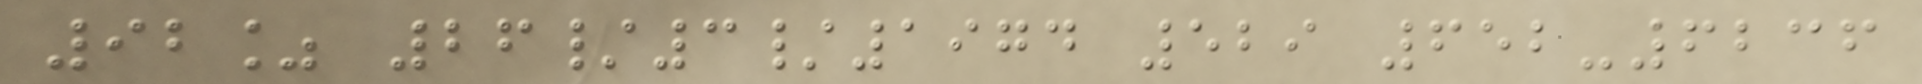92% 26/3/1974 529 652-6236
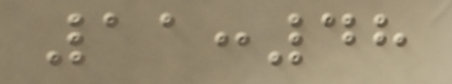11:48
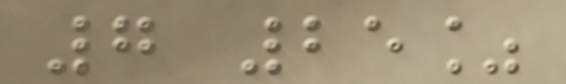7 25%
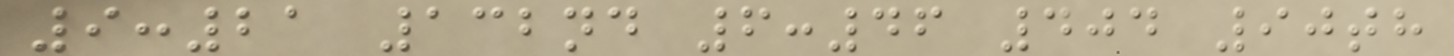9:21 132nd 6:46 404 90th
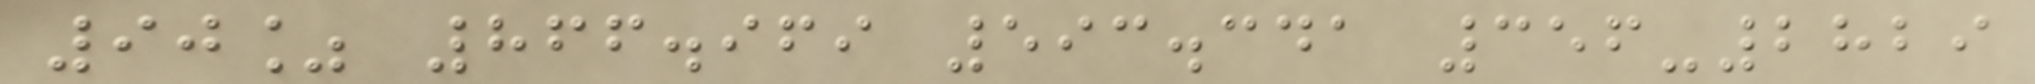90% 866.969 593.341 356-2829
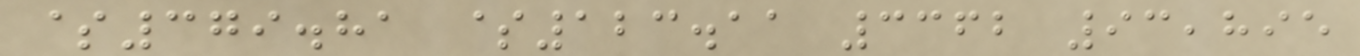$379.81 $123.11 3362 93,895
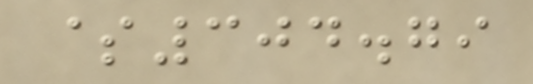$304.79
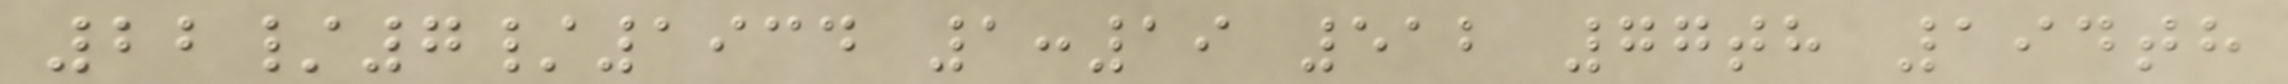22/7/1934 1:19 512 77th 194th
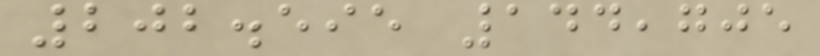202.595 144,705
